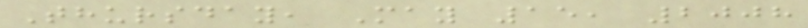Thursday, May 15, 2008
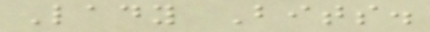Lady Bits.
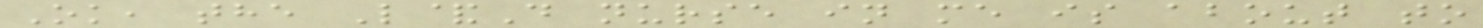Ok, the L&D nurse in me is about to
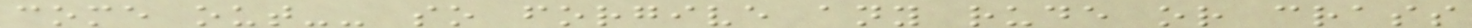come out-- so forgive any rude or crass
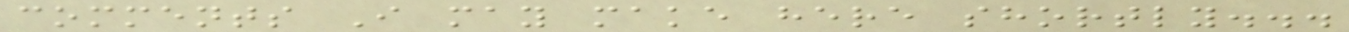comments I may make here shortly...
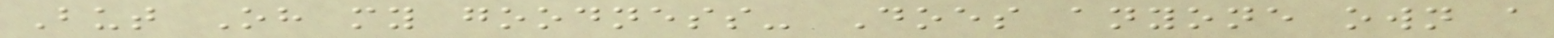But Oh my goodness- Does anyone own a
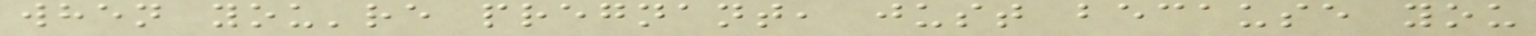when you're pregnant, just because you
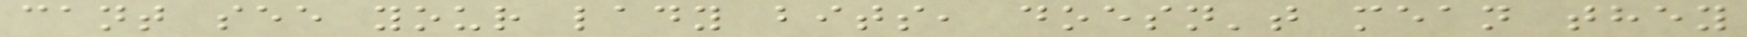cant see your lady bits, doesn't mean they
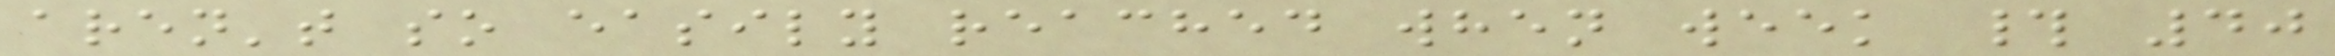aren't so easily reached when week # 40
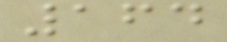164
